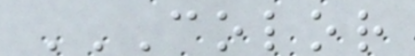COLOR
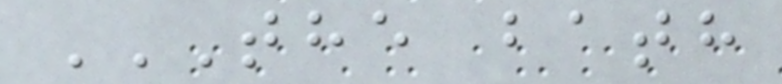THE BATH
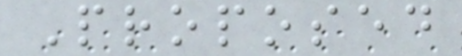Proposed
